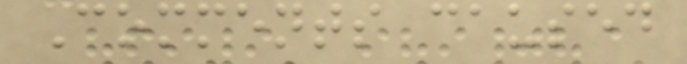Comments caused
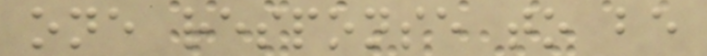one response to be
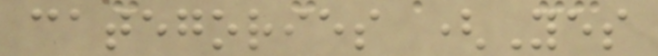categories (Yes
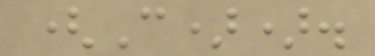(C)).
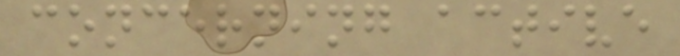concerning active
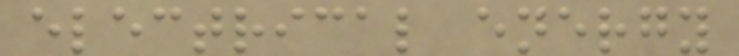electrical energy
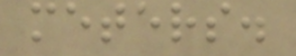meters.
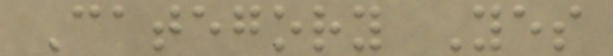Category Yes
